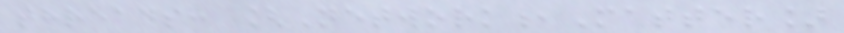threads: [Network,Matter]
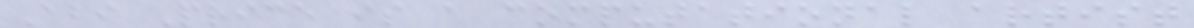Abi Price is a computational artist
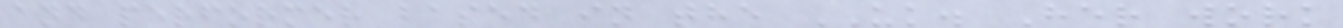and performer based in the UK. Her work
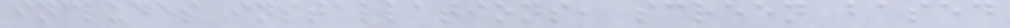includes installations, screen based
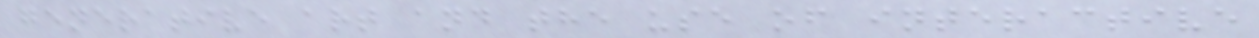generative art and the use of interactive
